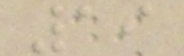19
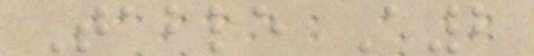Table A2
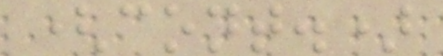(cont.)
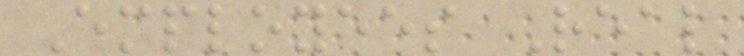Employees Real
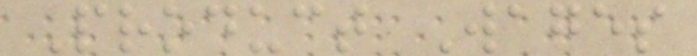Product Wages
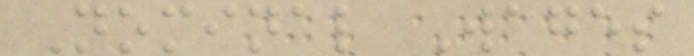Nominal Wages
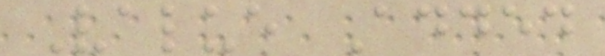Value Added
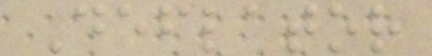Deflator
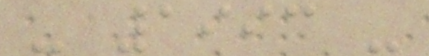- 1993 -
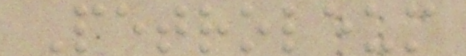Petroleum
